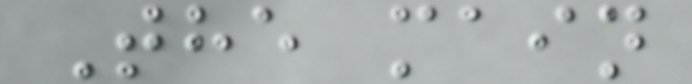The main
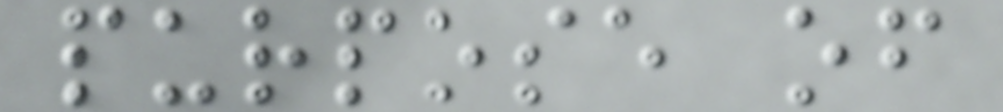purpose of
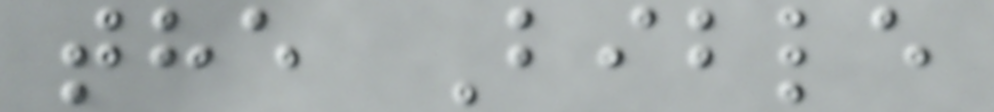the Bible
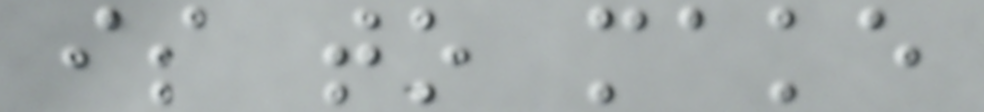is to make
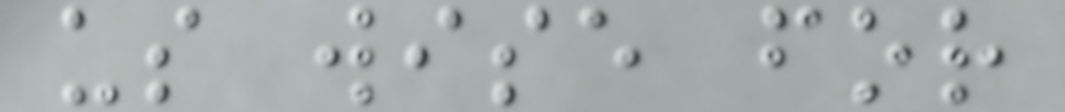us wise for
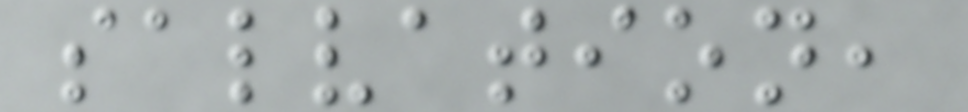salvation,
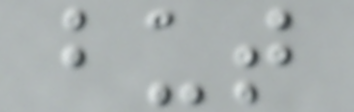but
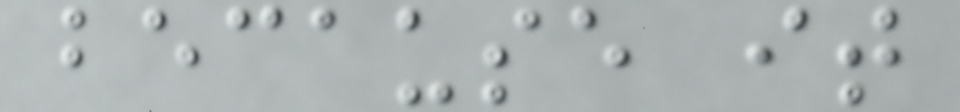because it
